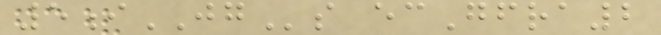5iJGs ecGfra2
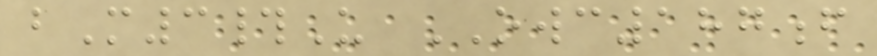bM3#U OWC187f
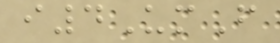i4UmF
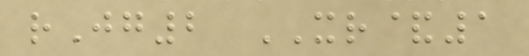rJg2 XR&1
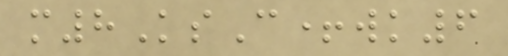m8KsC+wk6
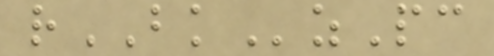rBKzPc
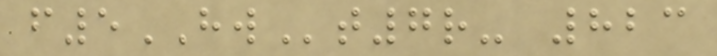f5HWt7r- 823
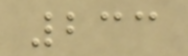233
